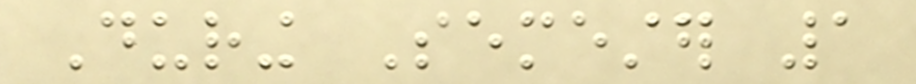During Semester 1
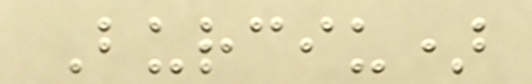Burciu)
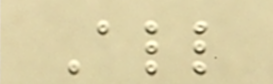All
